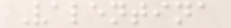Valentina
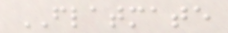FLATMATE
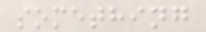something
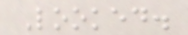Looked.
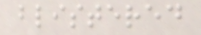blistered
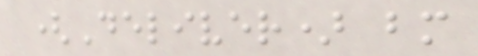(Deliver) bm
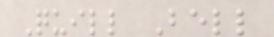Quill Bell
